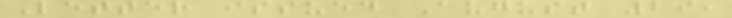Letter issued August 29,
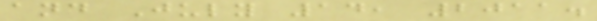and July 14, 2011.
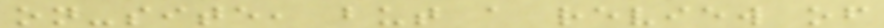on-site, but a review of
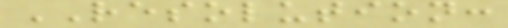RESOLUTION:
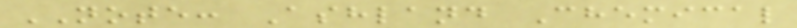NOTE: Ashland Chemical
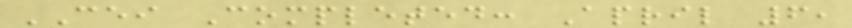CEI Completed: April 6,
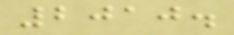2010.
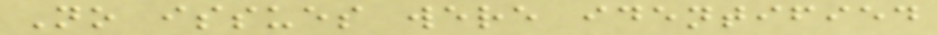No issues were identified
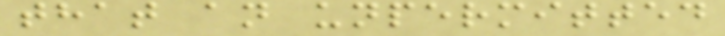that an unpermitted
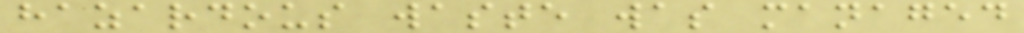hazardous waste was managed
